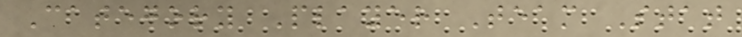Category Player Team Stat
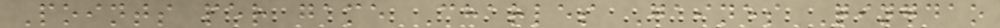Points per game Charles Gaines Qingdao
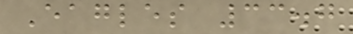Eagles 33.7
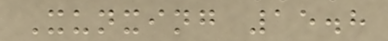Xunxing 15.8
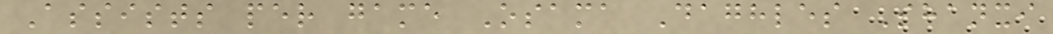Assists per game Osama Daghles Shanxi
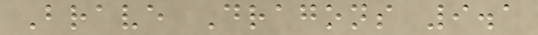Brave Dragons 9.1
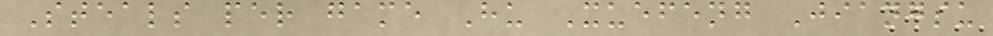Steals per game Hu Xuefeng Jiangsu
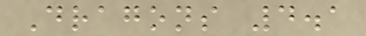Dragons 4.1
